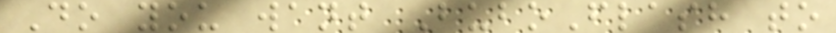Do you want BuboFlash to
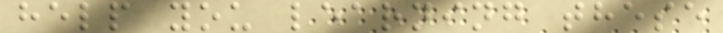help you learning these
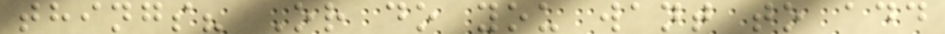things? Or do you want to add
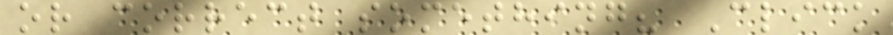or correct something? Click
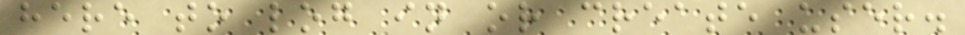here to log in or create user.
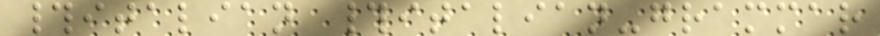#italian #italian-grammar
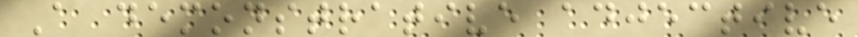A demonstrative adjective
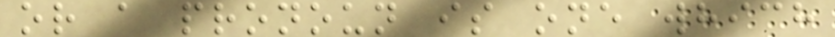or a pronoun is one which
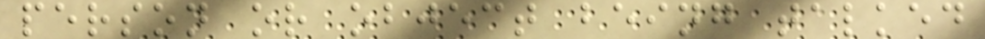person or object being talked
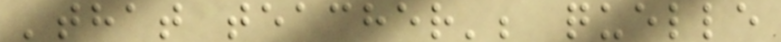'that teacher'; quelle
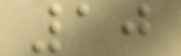10
